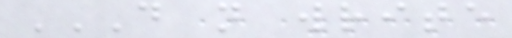DO NOT WRITE
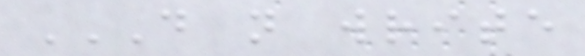DO NOT WRITE
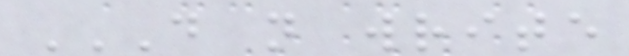DO NOT WRITE
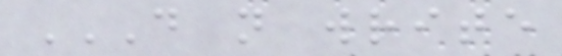DO NOT WRITE
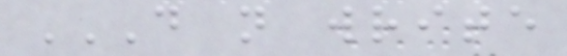DO NOT WRITE
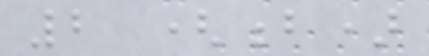2 (b)
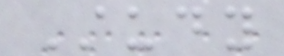Study
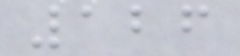126
